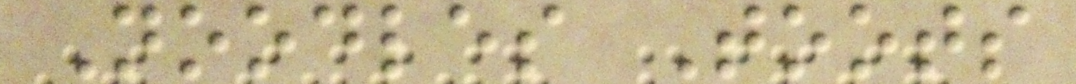Noodles Toots
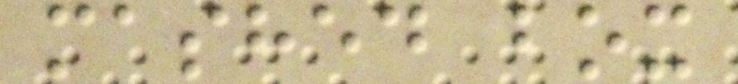mashed box
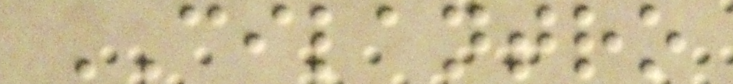CILANTRO
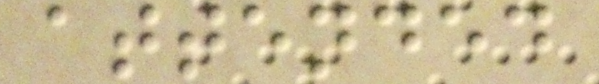attended
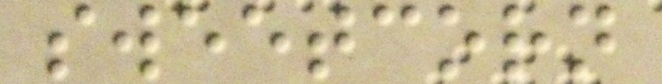sweetcorn
